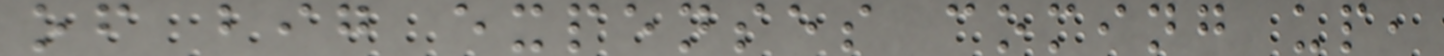of big expenses coming up,
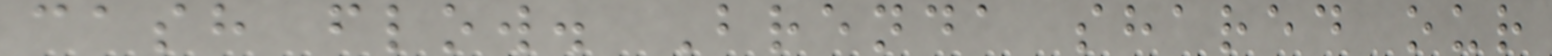cash flow. Brenda shared our
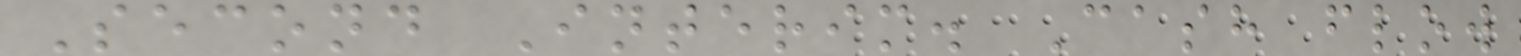Second Interim. Cash flow
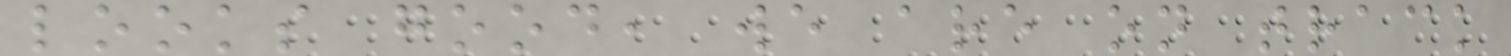looks good, we are on track
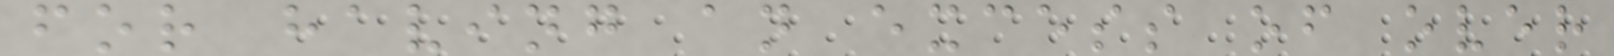for having an excess of over
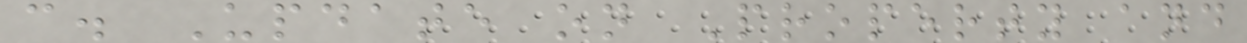c. Update on Property and
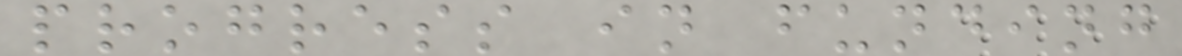progress in funding
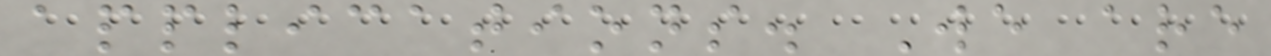applications. We are
